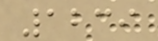1239
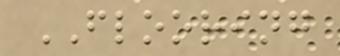FLOORING
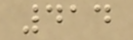414
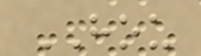HOU
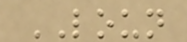LOUN
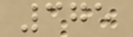375
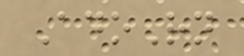AdoRn
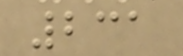231
